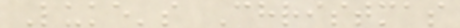Luke's Christmas
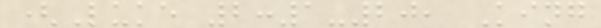(Luke 2:1-20, King
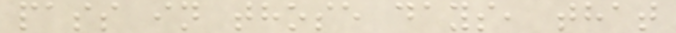pass in those days, that
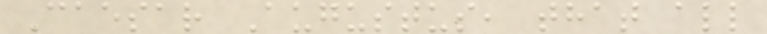Caesar Augustus, that all
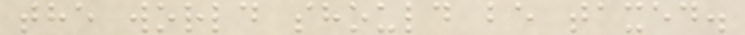the world should be taxed.
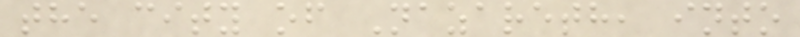the city of Nazareth, into
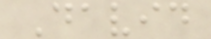David
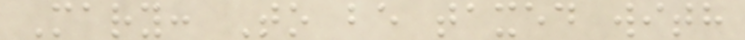Mary: To be taxed with
